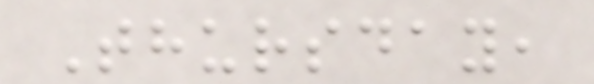Thursday,
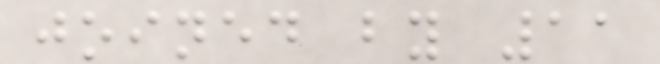joined by 11
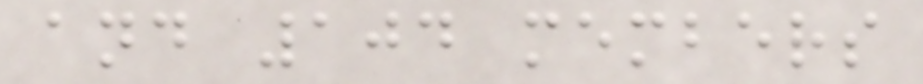and 104 members
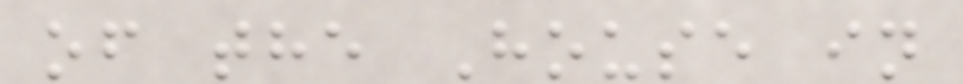of the House in
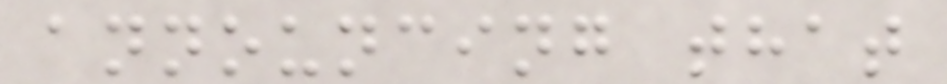announcing that
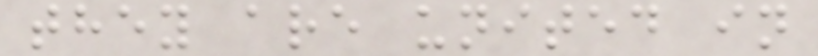they are united in
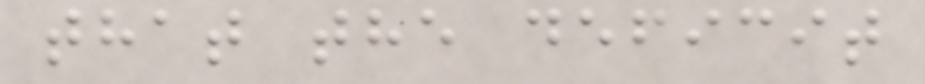that the deficit
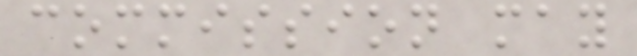commission may
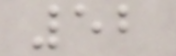52
